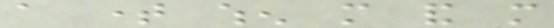a time when more and more
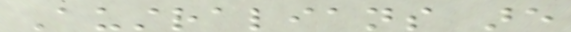Australians are
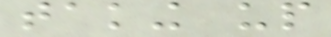taking up
